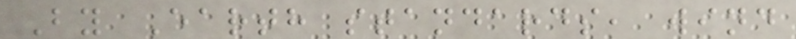By Earth standards, wind
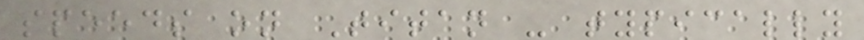speeds on Titan - typically
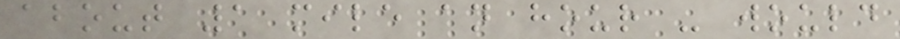about 1 mile an hour - would
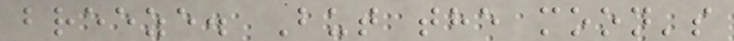breeze. But the moon's
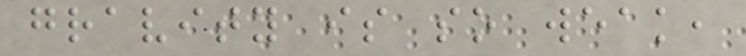gravity is so weak,
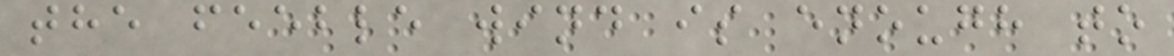the feeble wind is enough to
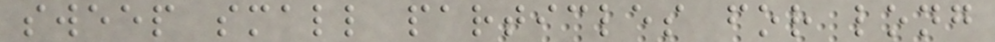sweep small particles for long
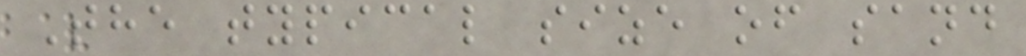The typical size of sand
